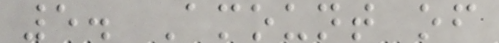5. Amount of
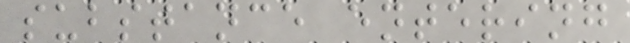substance entering
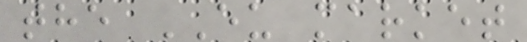the EU market
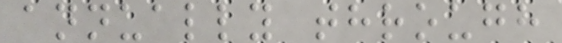annually through
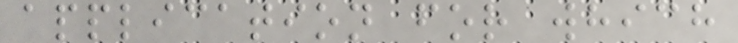application for which
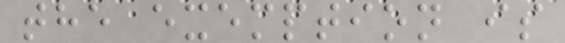the exemption is
